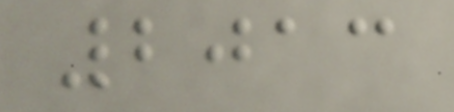2013
